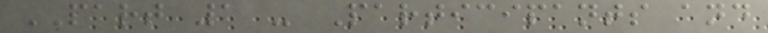PART 1 - Participants and
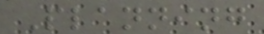Planning
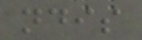ndis
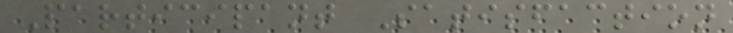Participant Satisfaction
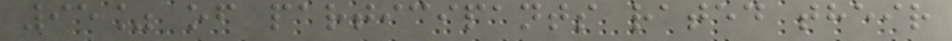95% of participants rated their
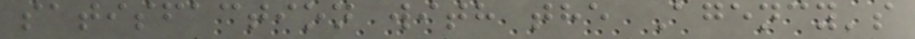satisfaction with the Agency's
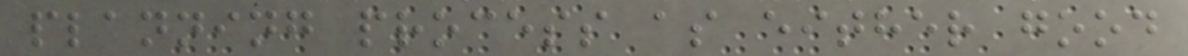planning process as either good
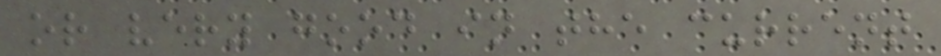or very good in the current
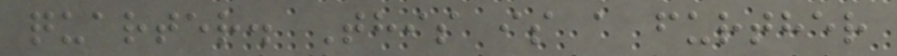quarter. This is a further
